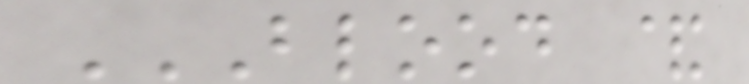BLOOD &
